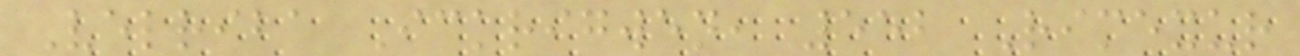Velriba Ickrigwen, 552 Rimexur
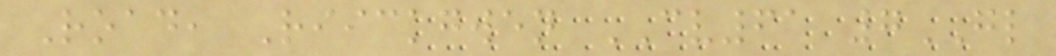Road, Riickgwen CV61 7GL
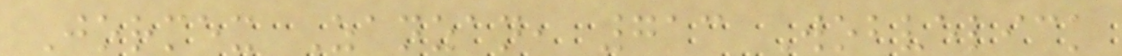Jormex Zanzan, 713 Wobvelick
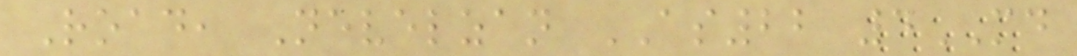Road, Nevelzan AS22 4MD
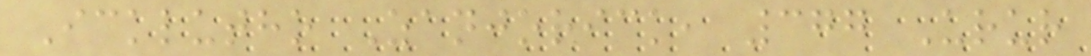Icklutho Zanjorick, 377 Urur
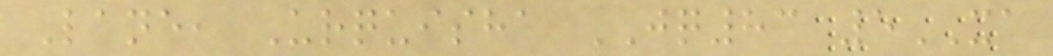Lane, Urquisha JQ83 5XA
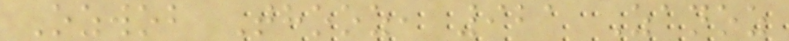Ozwob Thooz, 921 Zanoz
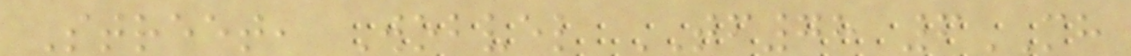Street, Wobvel TF78 6MH
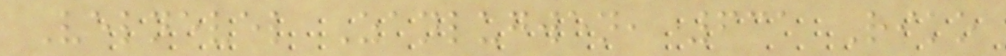Velnevel Zanlugwen, 631 Riko
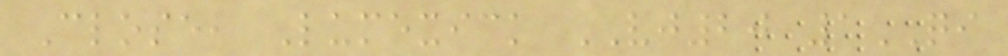Close, Lumexick VJ20 1QI
